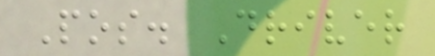Pos. Driver
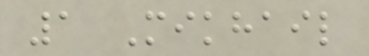1 Mikhail
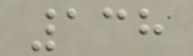138
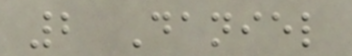2 Daniel
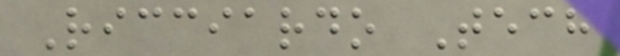Ricciardo Tech
